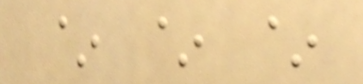~ ~ ~
